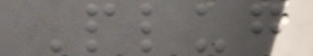Plug
